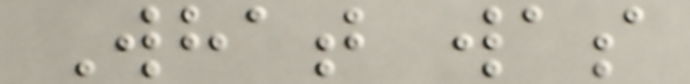What was
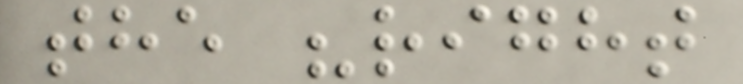the "right
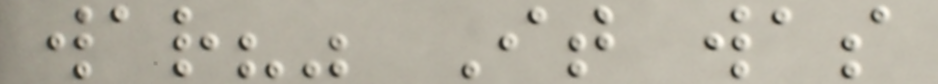war?" It was
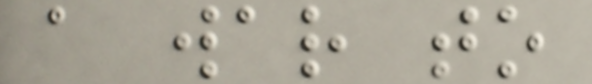a war to
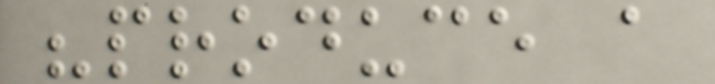"produce a
